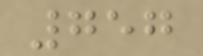757
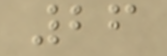26
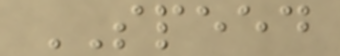SPEED
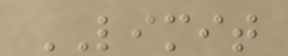LIMIT
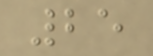25
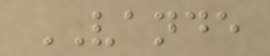VANDE
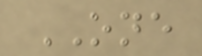ONE
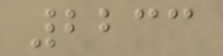2233
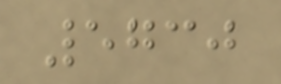5730
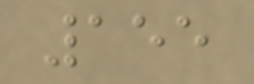155
